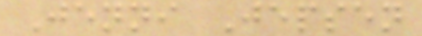Jenni Jepsen
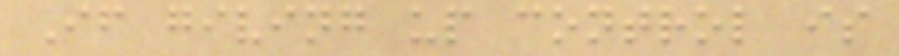If giving up control is
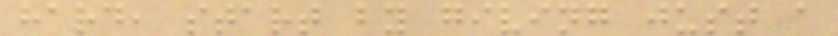hard, start by giving just a
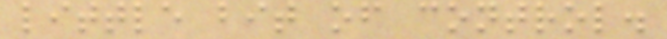little bit of control.
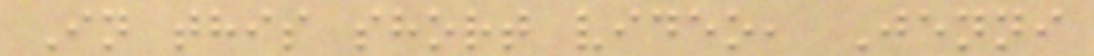In this short video, Jenni
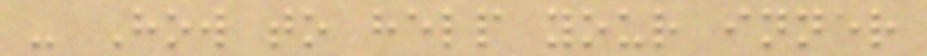- How to help your inner
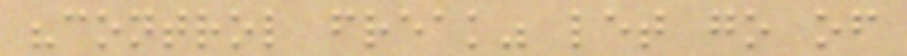"control freak" let go of
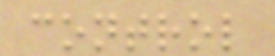control
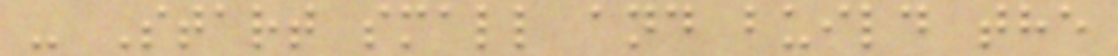- Start small and build the
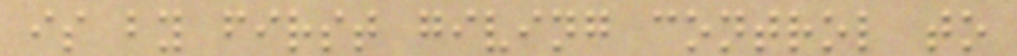is by first giving control to
